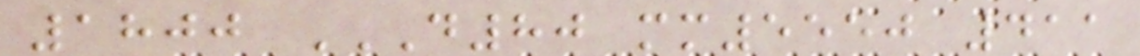1800 D80 MM5550 411
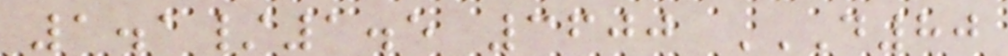1.1/1.5 3600 D80
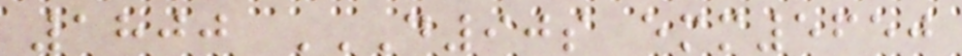1800 D90S EMM5650
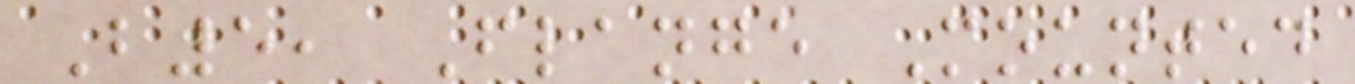B5, Flange Mounted
